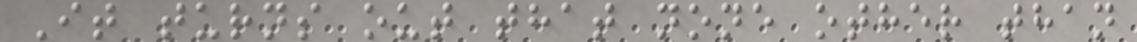It turns out that none other than
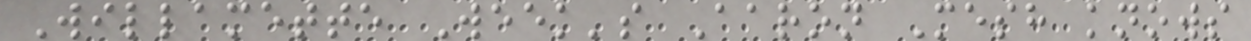Willamette Week's Aaron Mesh knows
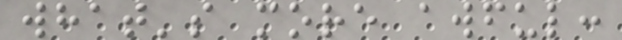what's more awful:
